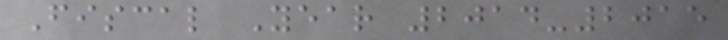Fiscal Year 2014-2015
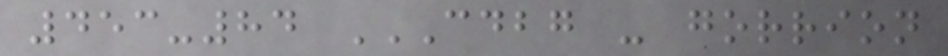453-84 CDBG - GORRION
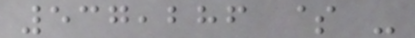537,286 $ -
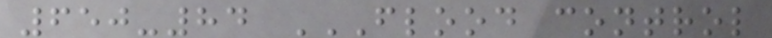650-84 FLOOD CONTROL
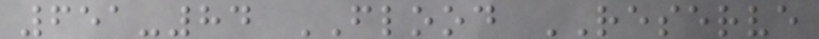651-84 FLOOD RESERVE
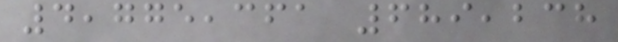4,775,361 689,238
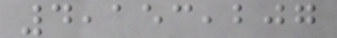4,153,207
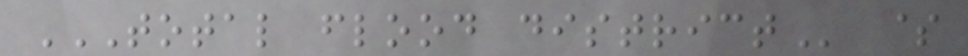TOTAL FLOOD DISTRICT $
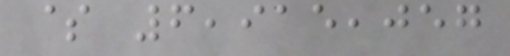$ 6,915,057
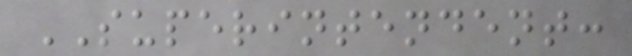SUPERINTENDENT:
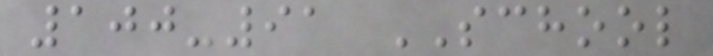100-91 SCHOOL
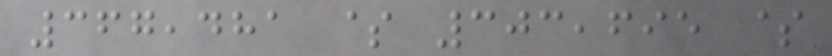367,481 $ 303,695 $
